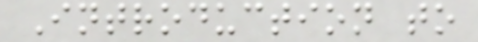Introduction to
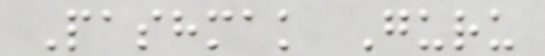Pashmak Guru
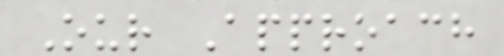Our Approach
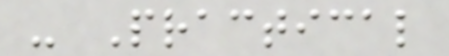- Practical
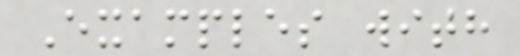Examples with
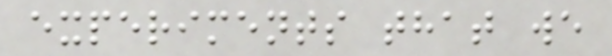experiments that we
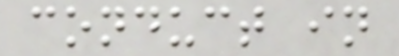conduct in
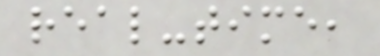real-time,
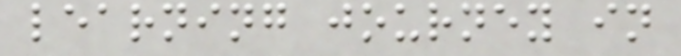learning journey in
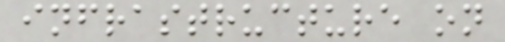infrastructure on
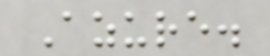Azure.
